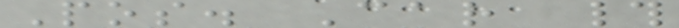Pos. Car #
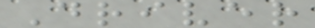Driver
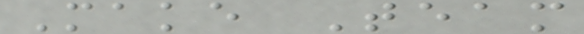Make Team
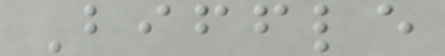Biffle
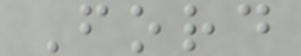Ford
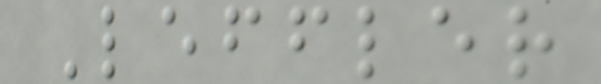Leffler
